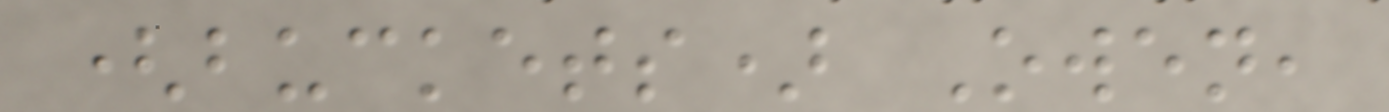(buckets) Owen,
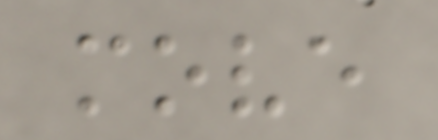move
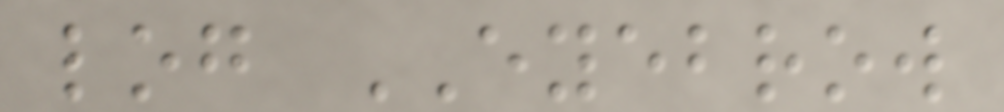log EYEBROW
